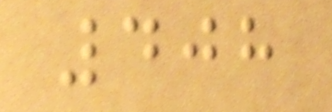408
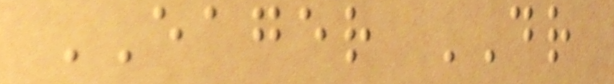EAGER DR
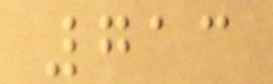713
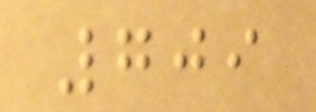709
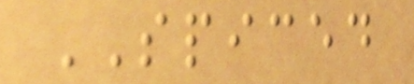SPICED
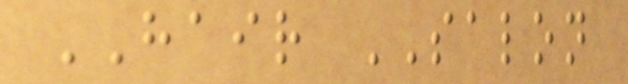HAIR SALON
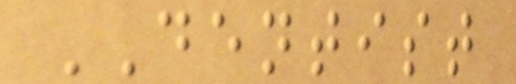DENTIST
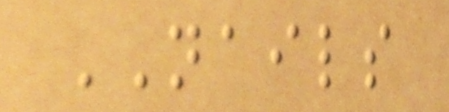NAILS
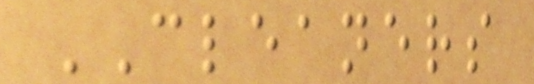CLEANERS
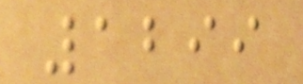1299
